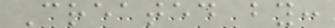Created by:
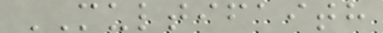MULTIFAITH
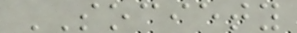SOCIETY
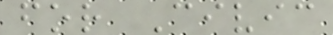for Civic
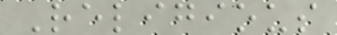Religious
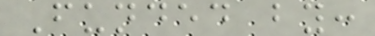Funded by:
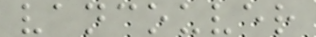vancouver
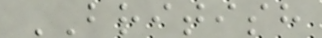BRITISH
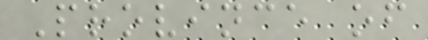Province of
